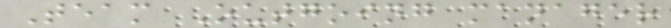Team Outgoing manager
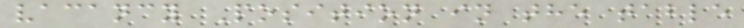vacancy Position in the table
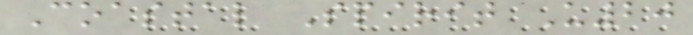Coastal Spirit U20
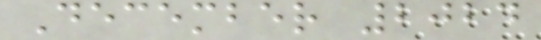December 2024
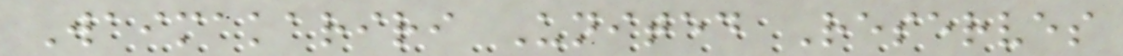Waimakariri United Reserves
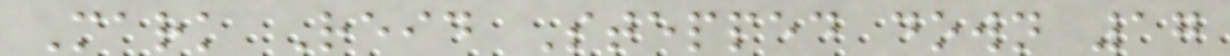Mark Reid Stepped down 17
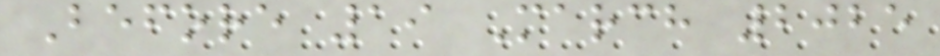Before 19 March 2025
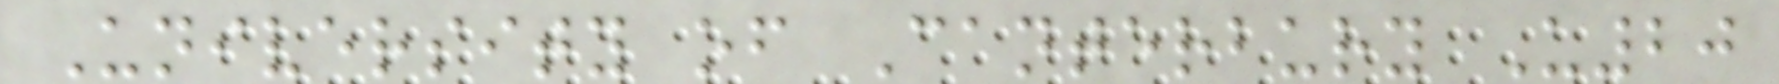University of Canterbury U20
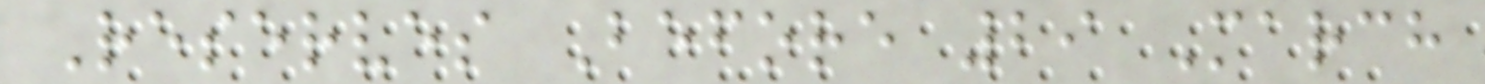Reserves Before 29 March
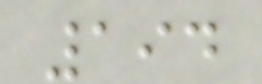194
